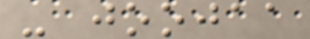- joojaa
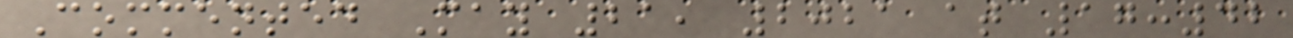Commented May 21, 2021 at 17:42
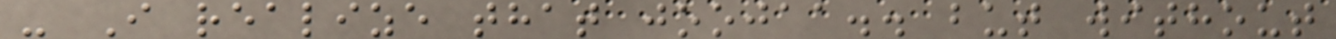- I realize that joojaa.. but without
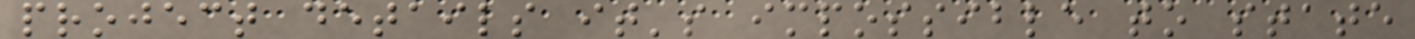project details it's impossible to state
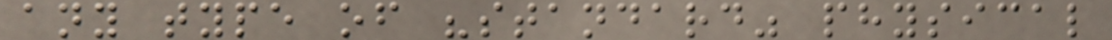any type of "standard" physical
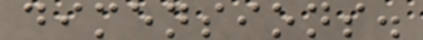dimensions.
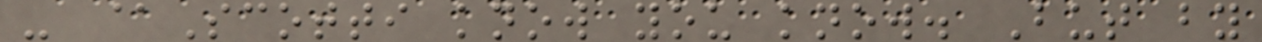- @Scotti know you know. But by
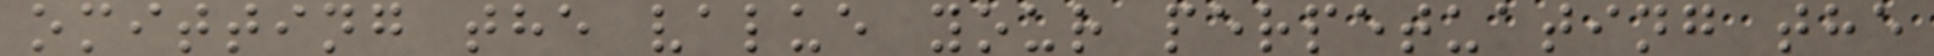omitting the value your perpetuating the
